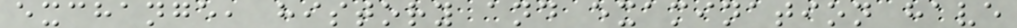exchange, history and examination have
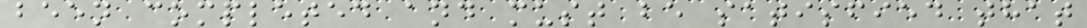been completed and must be satisfied that
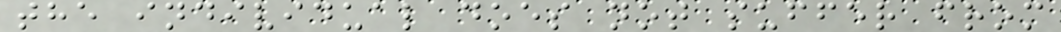the individual does not suffer from
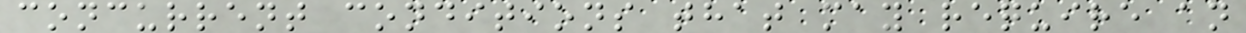concurrent conditions that may require an
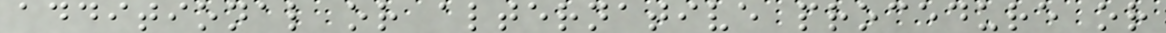additional or alternative procedure or
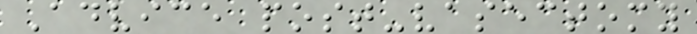Advice post-vasectomy
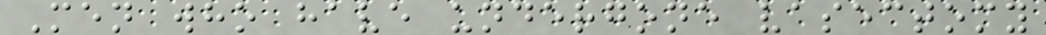Men who have undergone vasectomy
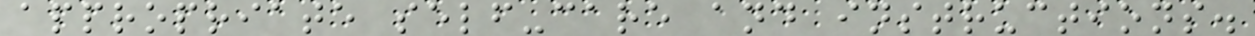appropriate self-care and instructions.
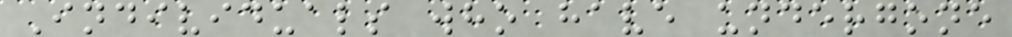Individuals who have undergone
